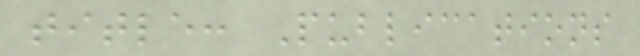title: Publications
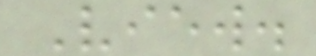View.
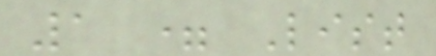1 = List
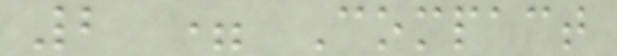2 = Compact
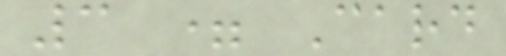3 = Card
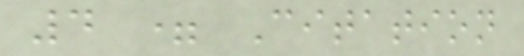4 = Citation
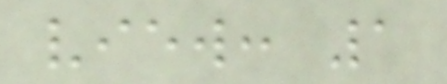view: 1
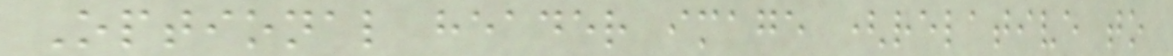Optional header image (relative to
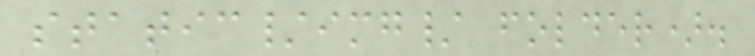static/img/ folder).
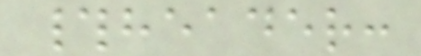#header:
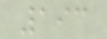193
